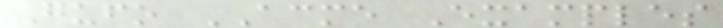Gufo ACME Examples
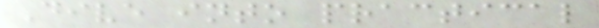Dive into practical
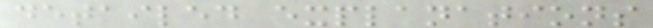detailed explanations
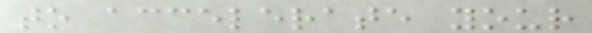to accelerate your
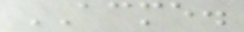ACME.
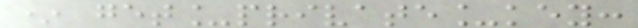* get_private_key:
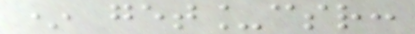* get_csr:
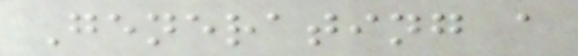Generating a
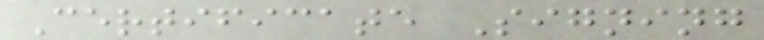Certificate Signing
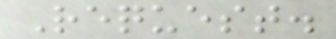Request.
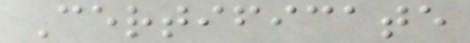Certificate
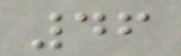46
